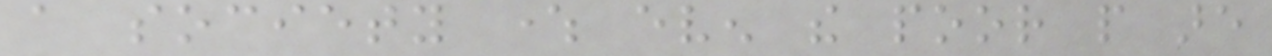a society where even the poor people are
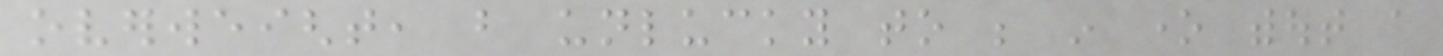overweight, but unlucky to be in one without a
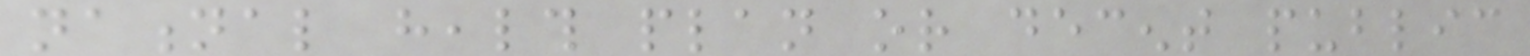national health plan or decent public
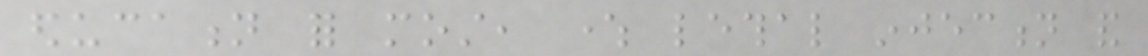education for most, where lethal injection and
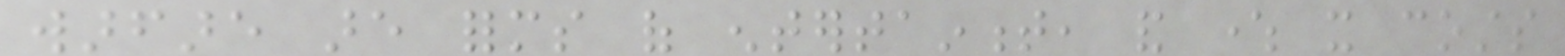warfare are forms of entertainment, and where it costs
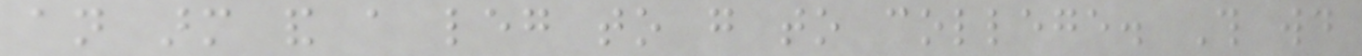an arm and a leg to go to college. This would
